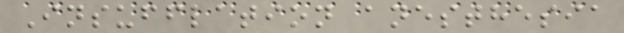Insufflation anesthesia
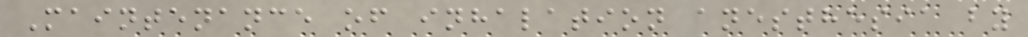Maintenance of inhalation anesthesia by
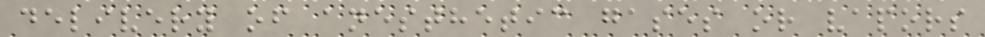delivery of anesthetic gases or vapors
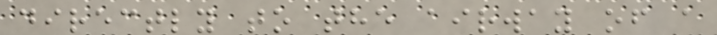directly to the airway of a
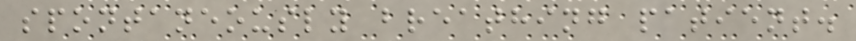spontaneously breathing patient.
